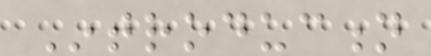Introduction
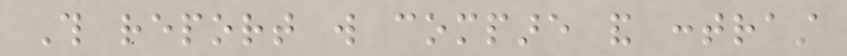This report will compare and contrast
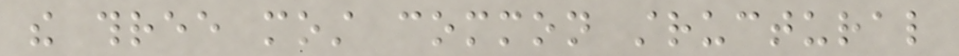the three most common structural
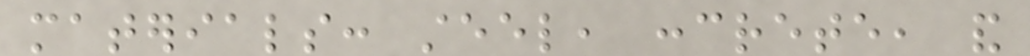materials: steel, concrete, and
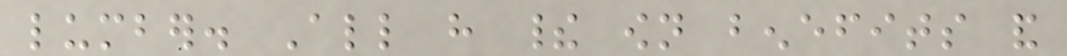lumber. All have their own benefits and
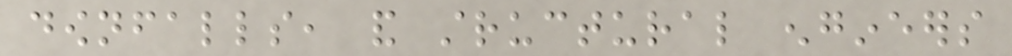downfalls, and structural engineers
